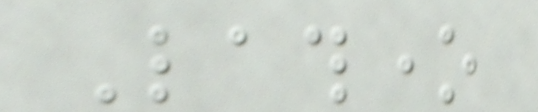Lathone
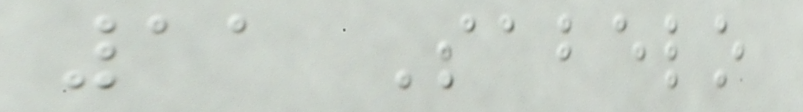11 Sabelo
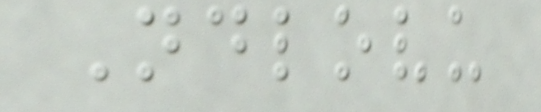Ndlovu
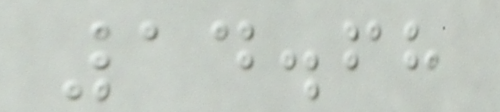14.68
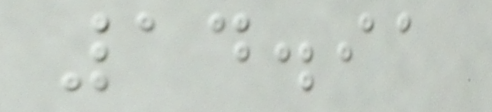14.91
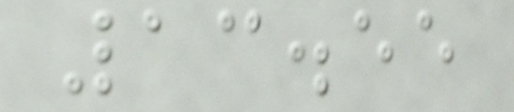13.55
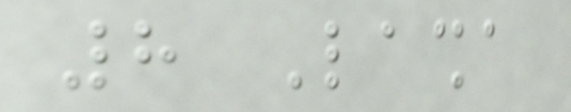8 Lasha
